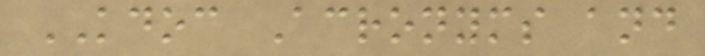KDOC Acronyms and
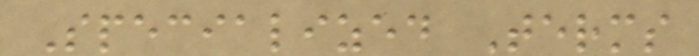Specialized Terms
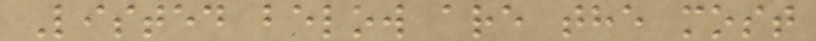Listed below are the most
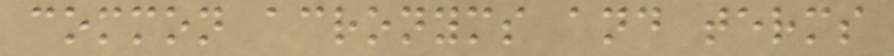common acronyms and terms
